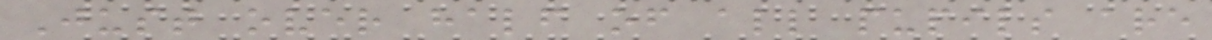Just over half of all pupils are
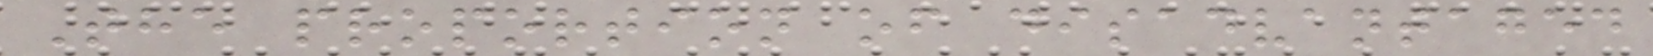The proportion of disadvantaged
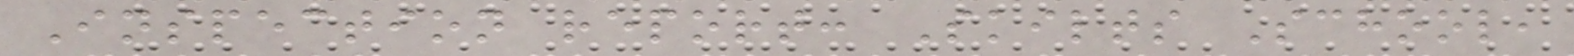Inspection report: Skilts School,
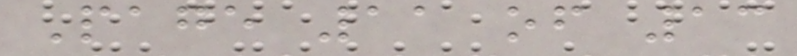Page 11 of 13
